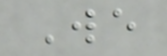We
